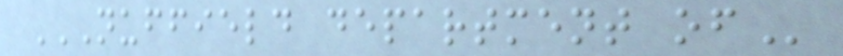NUFFIELD DEPARTMENT OF
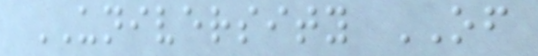UNIVERSITY OF
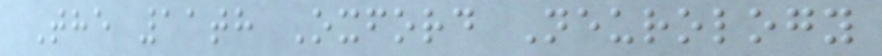The 11th Oxford Neurology
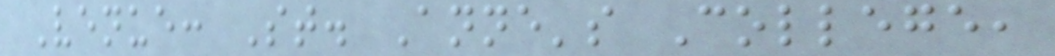Venue: St. Anne's College,
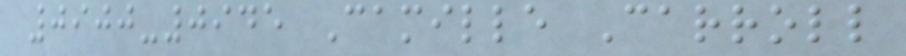0900-0945 Camille Carroll
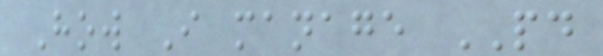How I manage PD
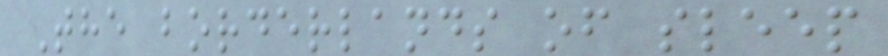The borderlands of sleep
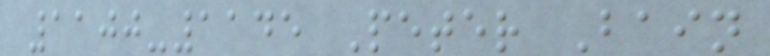1100-1145 Peter Bain
